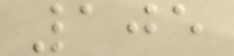105
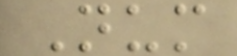Num
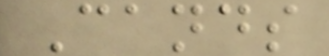Cands
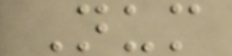Num
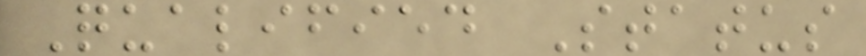Qualified Status
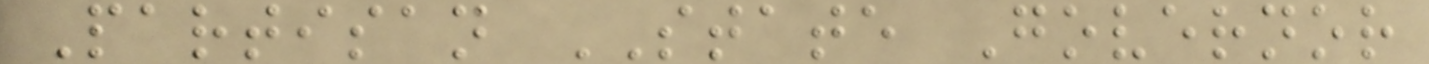Partisan STATE Governor
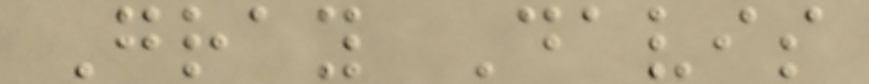Gray Davis
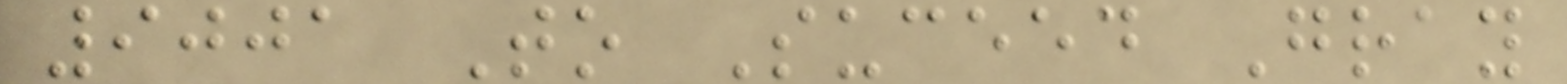9001 To Suceed Gray
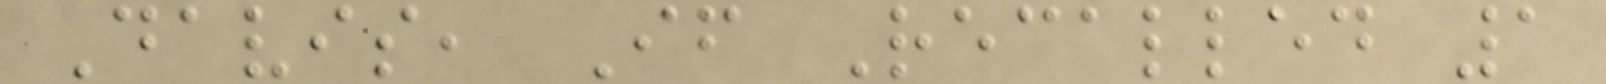Davis, If Recalled 1
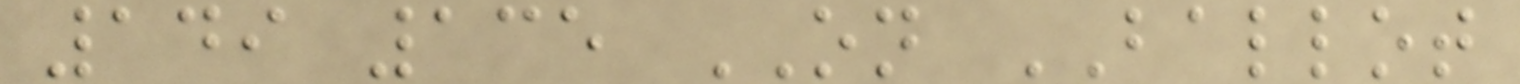149 135 ON BALLOT
